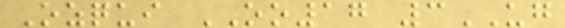Ozqui OO17 3UG
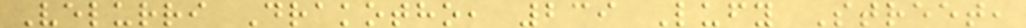Velurri Drakotho, 239 Lufy Street,
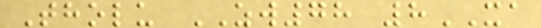Tholu ZW78 8XA
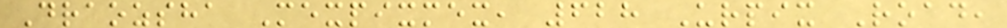Draozsha Mexpixmex, 628 Urpix Road,
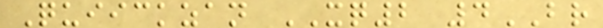Quiickzan XQ2 4BR
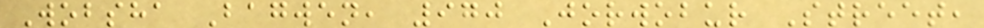Wobsha Bagwen, 970 Jorwobur Street,
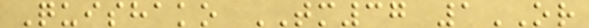Quishako TM37 1OR
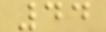44
